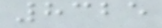8325
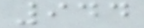944
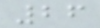26
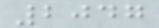2047
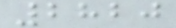2820
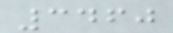3460
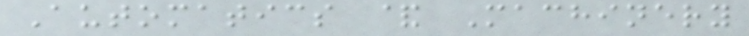Automatics & Machinery
